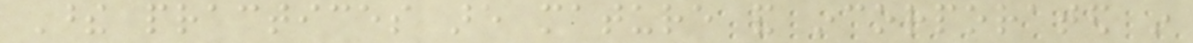These practices are mature and incorporated in
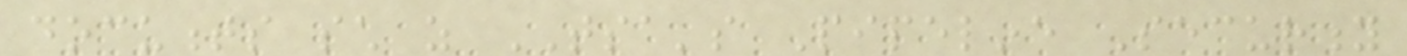documents such as TSA's Pipeline Security
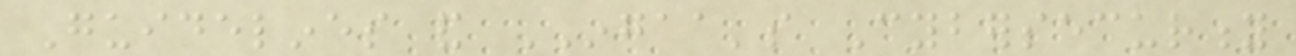Guidelines and INGAA's Cybersecurity
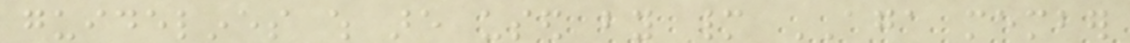guidelines which are used by many AGA member
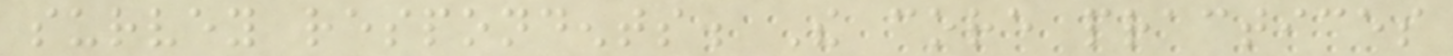survey respondents. The core practices
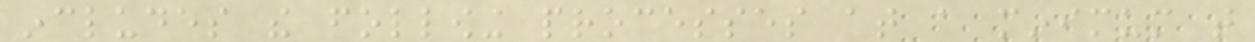includes the following processes at a minimum that
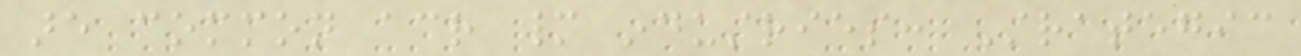are common across many industries: Strategic
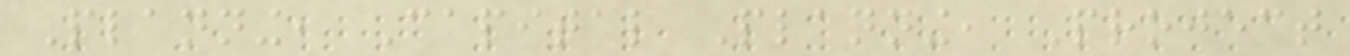Planning, Capital Planning, Project
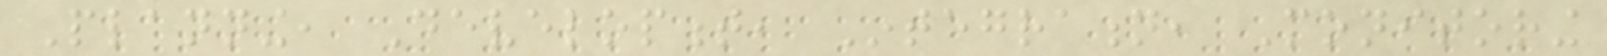Planning, Development, Integration, Monitoring
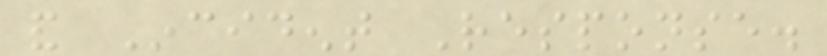and Incident Response.
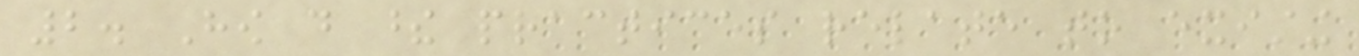2. How do these practices relate to existing
